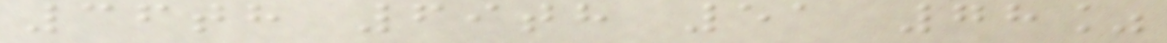36th 69th 51 78%
